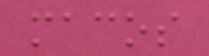macos
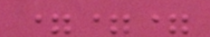===
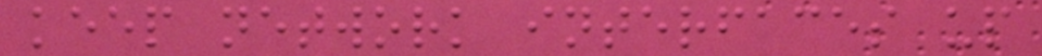keep network interfaces up
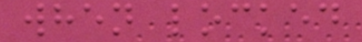when locked
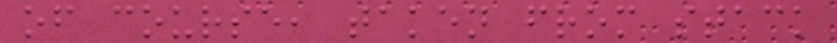of course, taken from stack
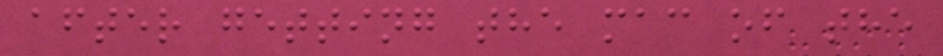after getting the mac of the
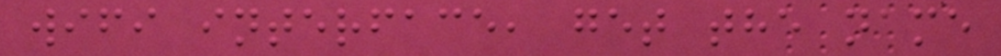wifi interface, get the name
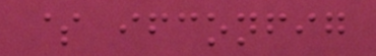$ ifconfig
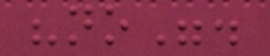"no".
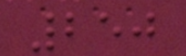250
